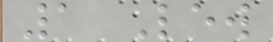1 Lew
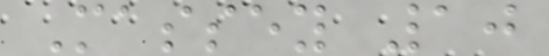Massey 10
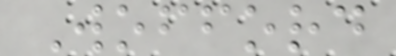Wofford
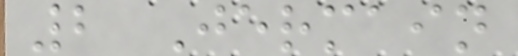2 Jermain
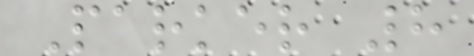Parker 8
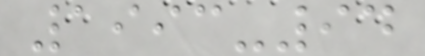1993-94
